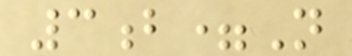3b=N
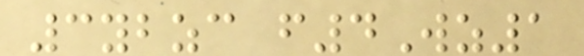3ybzc f4Wz1
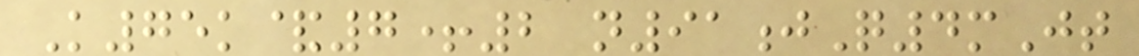K75k&7+2 n91jQ4mJt
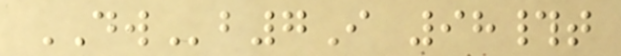DWb7I 98#t
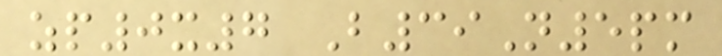zp0x7 B39N5pm
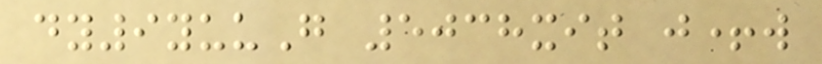dy9yuuG 5038xit j+w
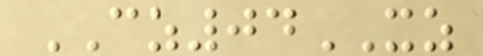CZ04XZ
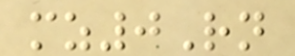mz0Rn
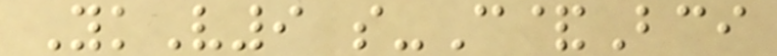YkV9 s-C&Bci
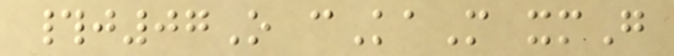#j07O cKaM xmG
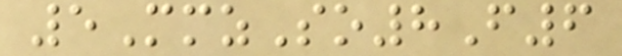5MmzSo8F6
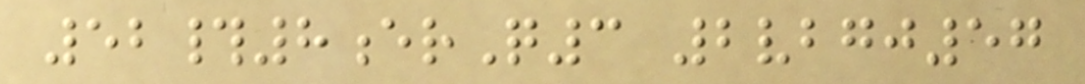52#8erQ3 2vbgj57
